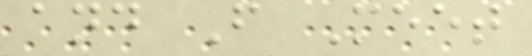and F Meet
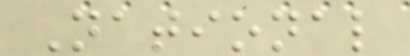National
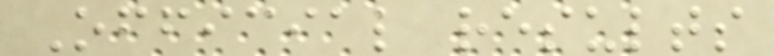Official results
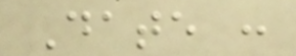Date :
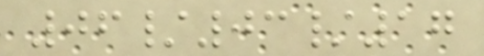06/03/17
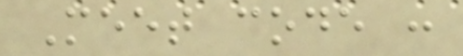Meet code :
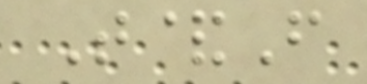T&F
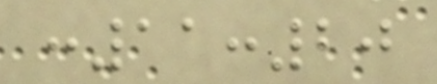:11:20
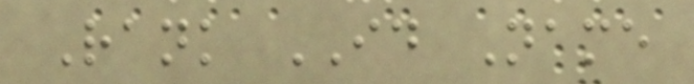Rank ID Name
